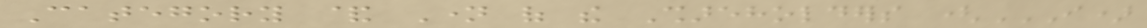Category & Name of the Shareholders (I)
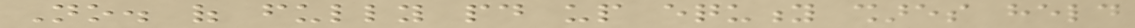No. of fully paid up equity shares held
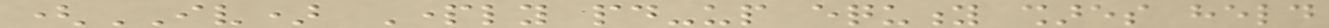(IV) Partly paid-up equity shares held
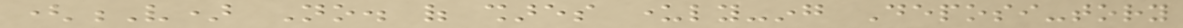(V) No. of shares underly-ing Deposi-tory
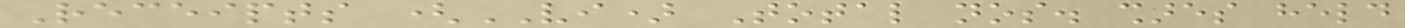Receipts (VI) Total nos. shares held
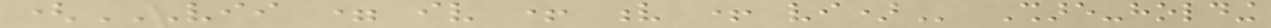(VII = IV + V + VI) Share-holding
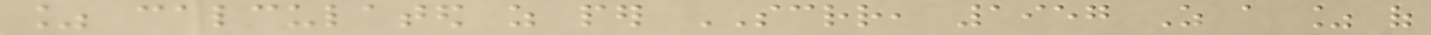% calculated as per SCRR, 1957 As a % of
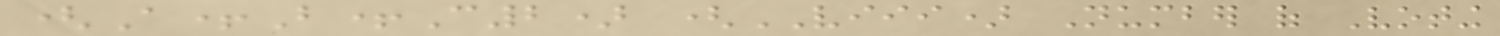(A+B+C2) (VIII) Number of Voting
